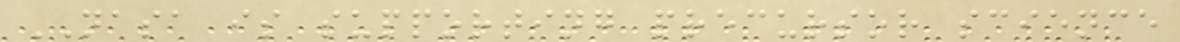NASA is supporting precursor science
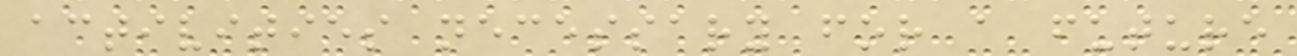activities necessary for a future
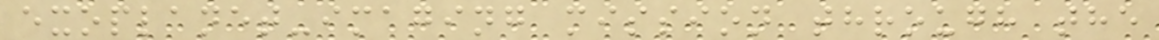exoplanet-imaging mission through the
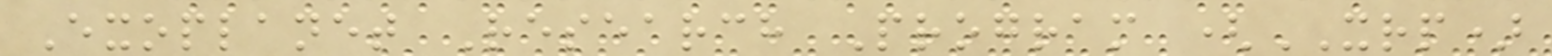Exoplanet Research Program (XRP)
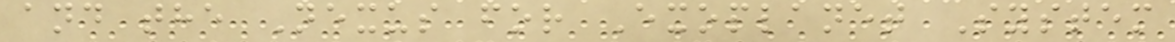and the Nexus for Exoplanet System
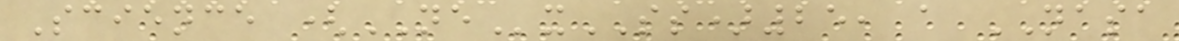Science (NExSS)25, a NASA
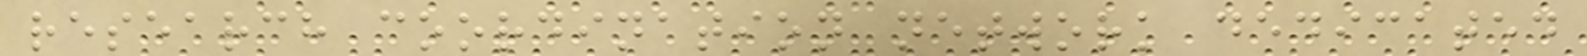research coordination network dedicated
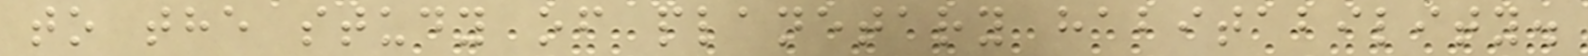to the study of planetary habitability.
